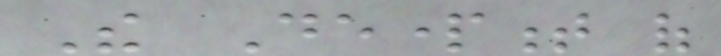The Department of
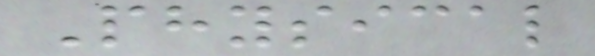Physical
